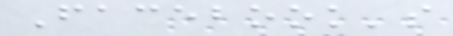Facebook's
